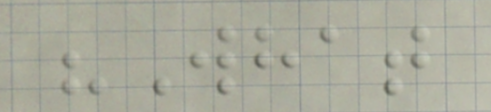"What
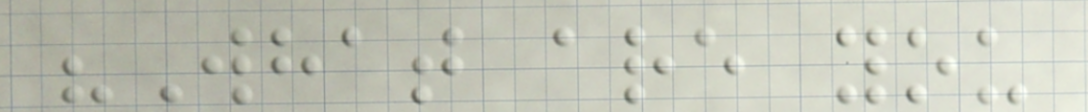"What are you
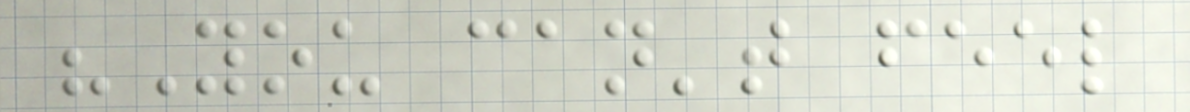"You can't feel
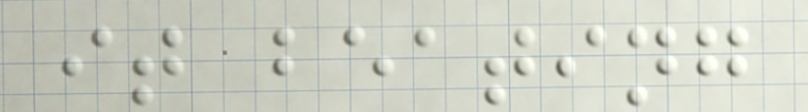it beating
